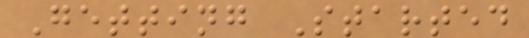Getting Started
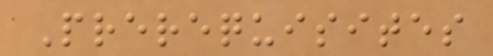Prerequisites
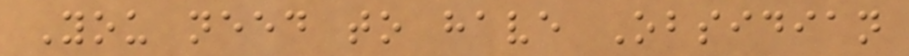You need to have Obsidian
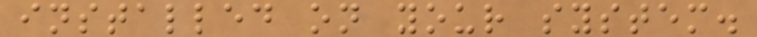installed on your system.
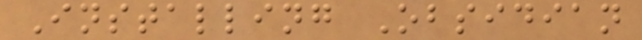Installing Obsidian
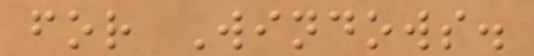for Windows.
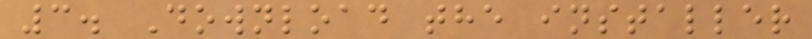3. Download the installer
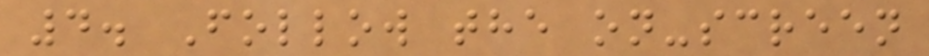4. Follow the on-screen
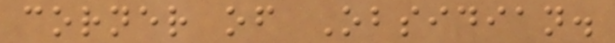corner of Obsidian.
